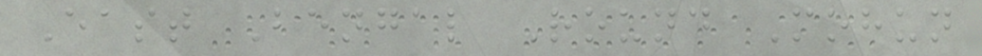East Bengal Round Mohun
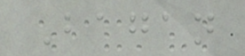Bagan
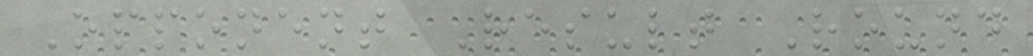Opponent Result Round
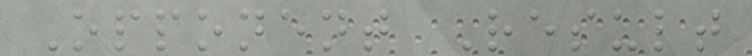Opponent Result
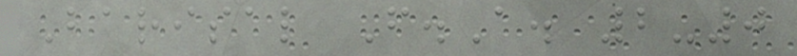Barisal F.A. 2-0
